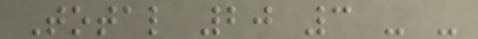Total 20 3 - -
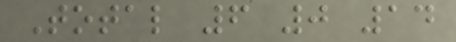Total 6 0 14
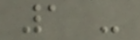1 -
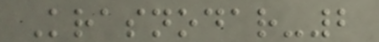Krasnodar-2
